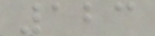123
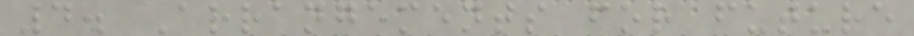4. Arrangements for future
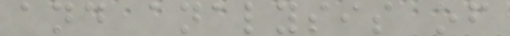and analysis of
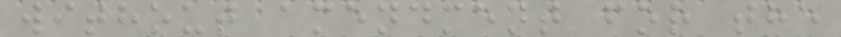without amendment for the
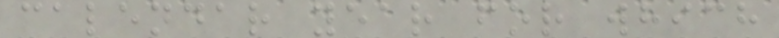calendar year for which
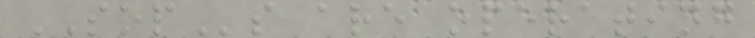SOPs are operating
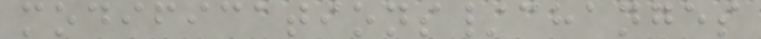modifications/changes
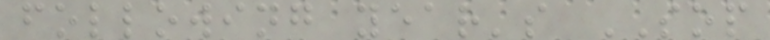following year's SOP
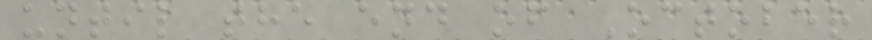until the end of October
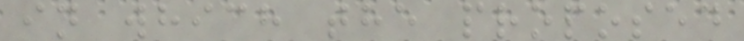in which the proposed
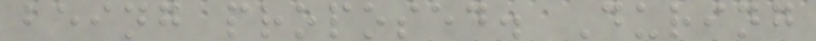being proposed. During
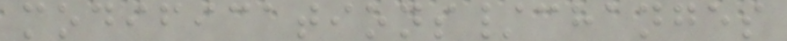modifications/changes
